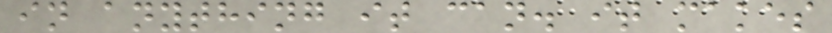in anything it can. it makes
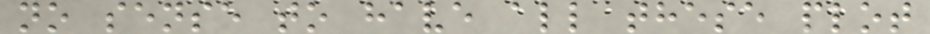no sense to have all these plot
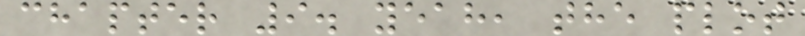chapter 9. yeah, the plot
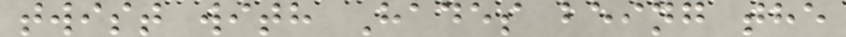twist with Hades being the
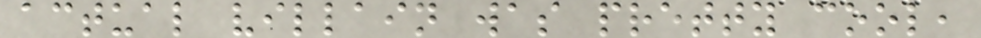actual villain was pretty cool,
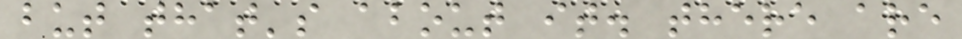but that's about it. there are
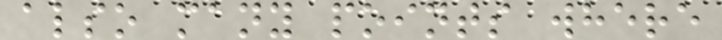also many points where
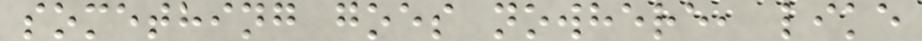something goes nowhere, like
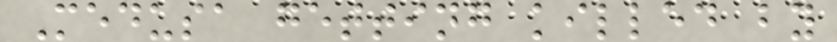Medusa getting killed by
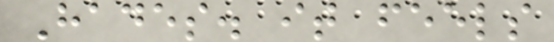Hades. it feels
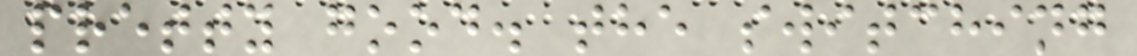pretty good. the switching
